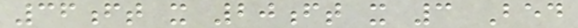36ft x 20ft x 3 Bed
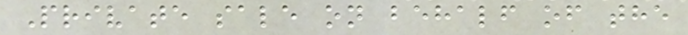Private sale on behalf of the
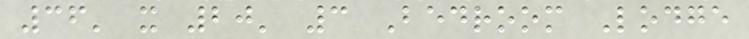36' x 20' 3 Bedroom Lodge
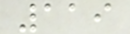119
